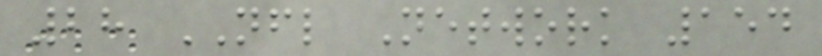28 NFL Network 154
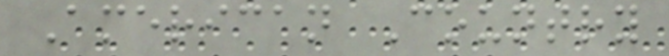American Country
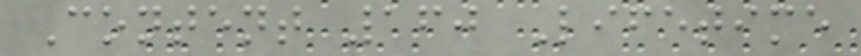Content 160 Lifetime
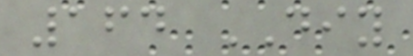164 DIY
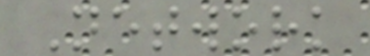Network
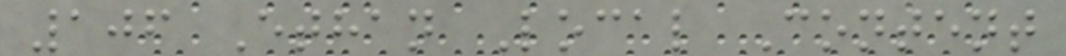106 Ethan Local Content
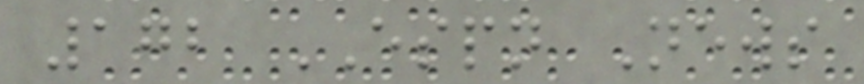172 ESPN News
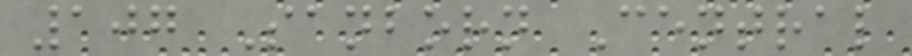107 Sanborn Central
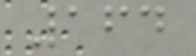164
